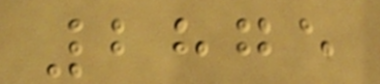2875
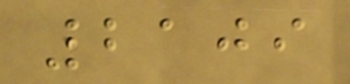2109
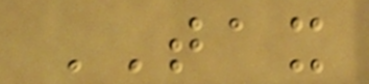TAX
